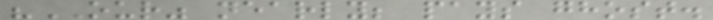"OUR" nearly; pays ghost.
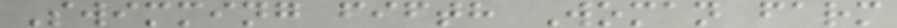Swimming fifth Woman farm
